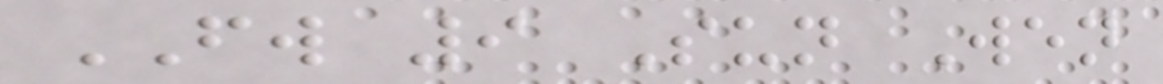FW 9 Sun Wen
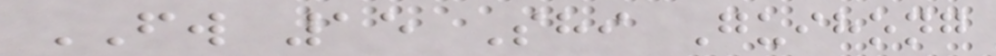FW 15 Shi Guihong
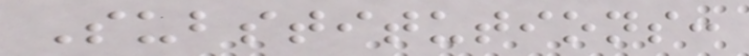Substitutions:
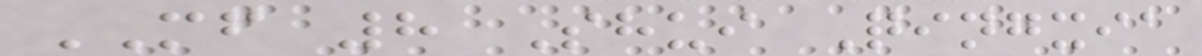MF 8 Shui Qingxia
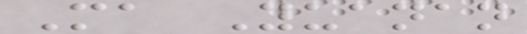Ma Yuanan
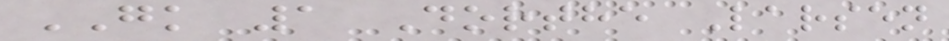GK 1 Dorthe Larsen
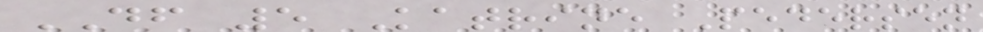DF 5 Katrine Pedersen
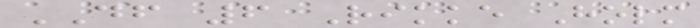DF 6 Rikke Holm
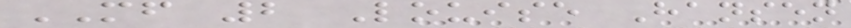MF 2 Louise Hansen
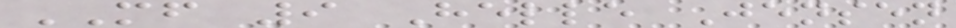MF 9 Helle Jensen
